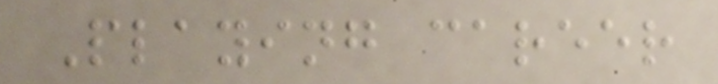Playing career
